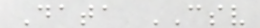Data CSV
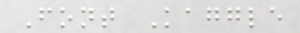Font Kaggle
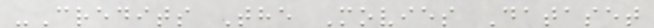-Credits The Movies Dataset
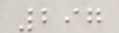297
